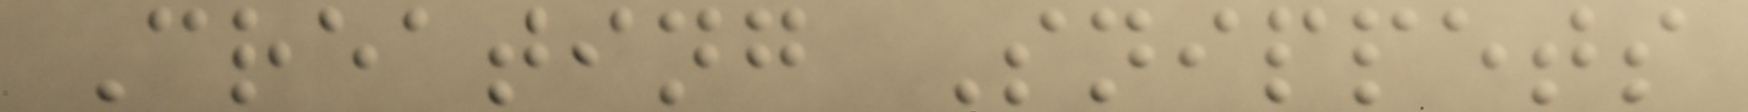Creating Snippets
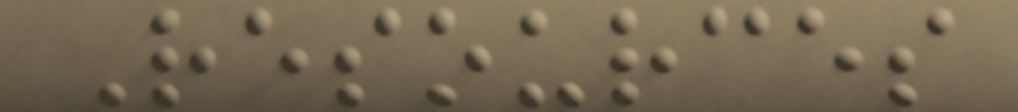Resources
